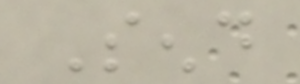Send
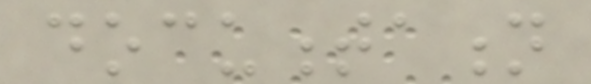documentation
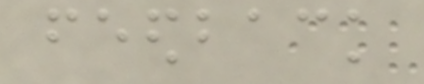feedback
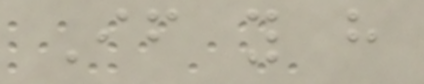If you have
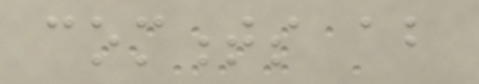comments about
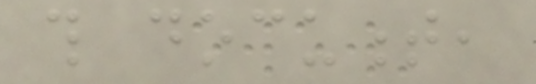this document,
